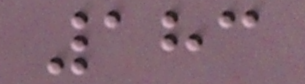183
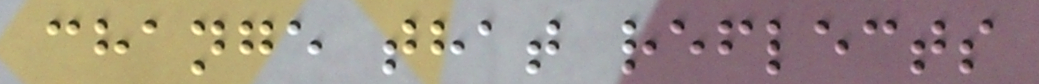change that reflects
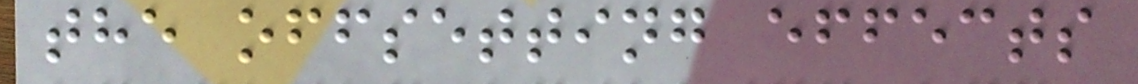the offsetting effects
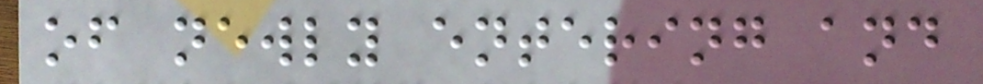of newly entering and
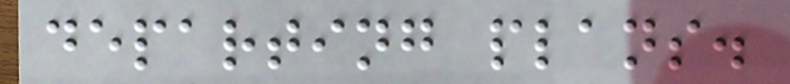departing plans.
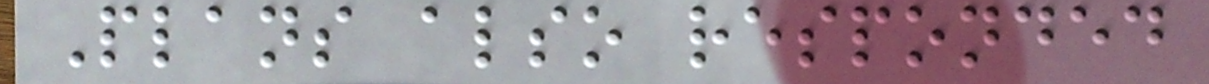Plans also responded
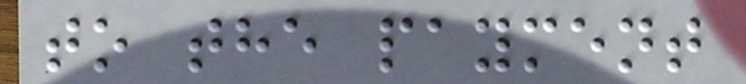to the payment
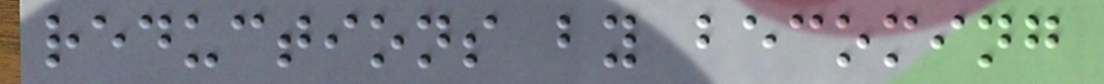reductions by becoming
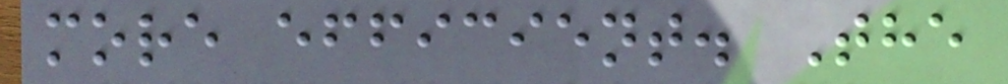more efficient. The
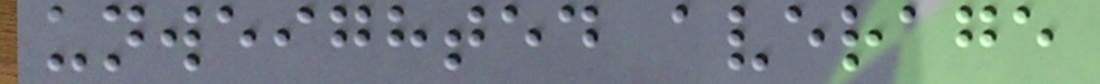unweighted average
